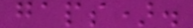gaps).
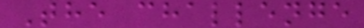The challenge
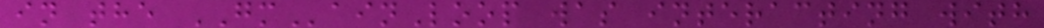in the GMainLoop was interacting with
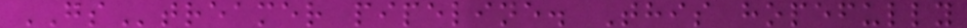GStreamer pipeline. This hopefully
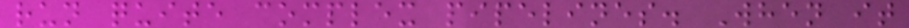run quite complex pipelines. When it
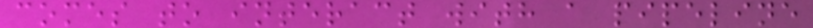comes to interact with a pipeline
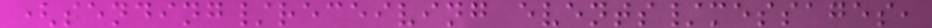(sending/receiving events/messages,
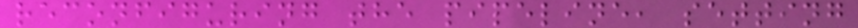reconfiguring the pipeline, setting
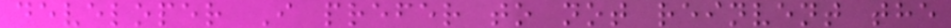developer I prefer to not reinvent the
